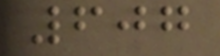607
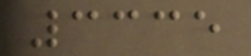3335
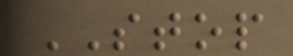STOP
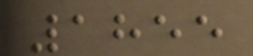1855
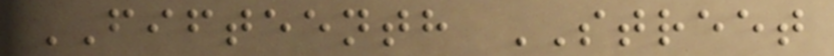FIFTEENTH STREET
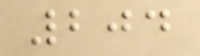204
